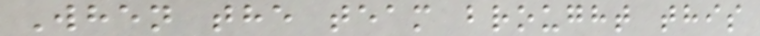When the team brought this
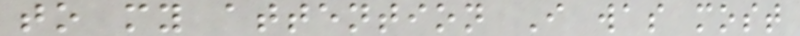to my attention I was most
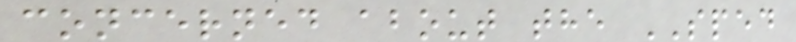concerned about the SPED
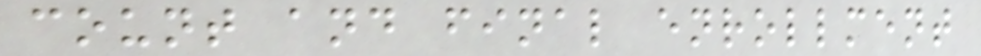count and final enrollment
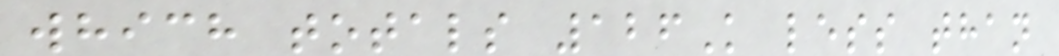which totals 126K less than
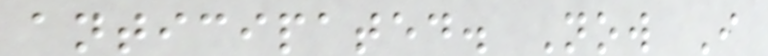anticipated. Now I
